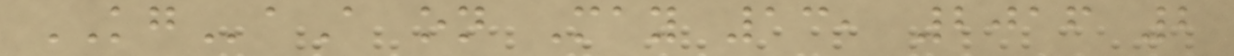KGaA on May 13, 2016 2
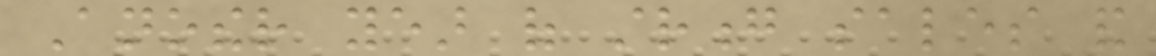Another year of strong sales and
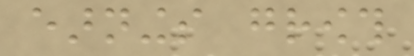earnings growth
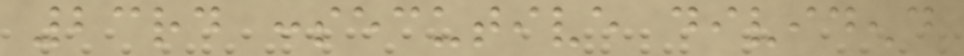23rd consecutive dividend
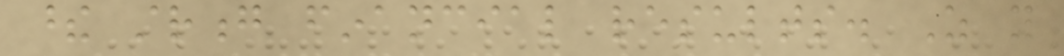these strong financial results. As you
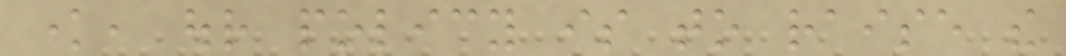know, our policy is to raise the
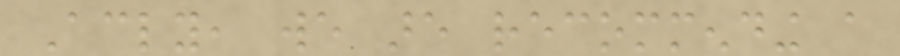Accordingly, we are recommending a
